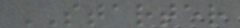STARTER
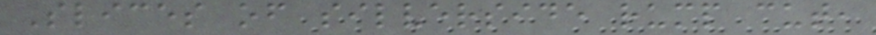Slices of silverside rump cut,
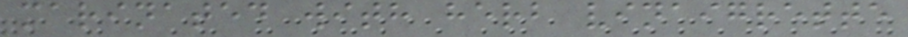marinated with herb vinaigrette
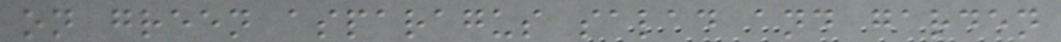on green asparagus salad and garden
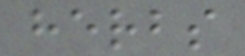herbs
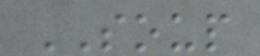SOUP
